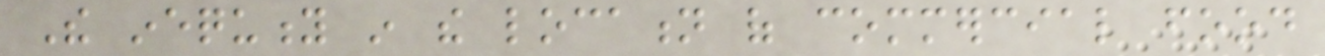The inequity in the location of commercial food
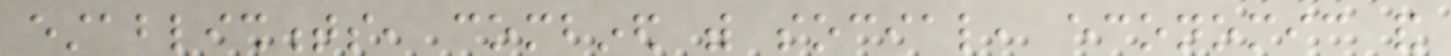establishments, combined with social, economic and
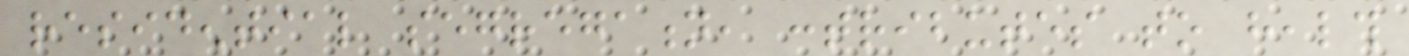residential segregation, contributes to health
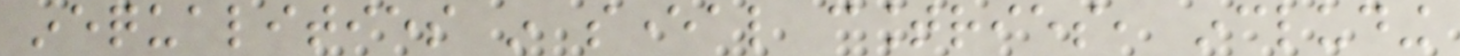inequalities in several countries, including
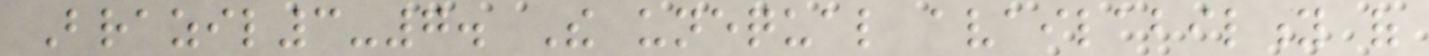Brazil3-7. The unequal availability of
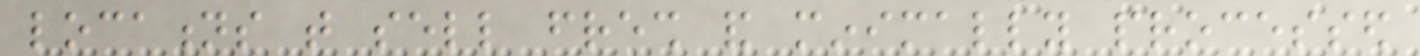locations that sell fresh and minimally processed
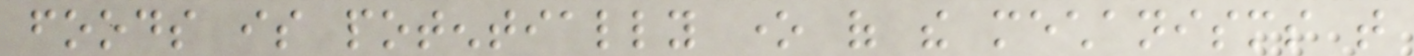foods is potentially one of the mechanisms that
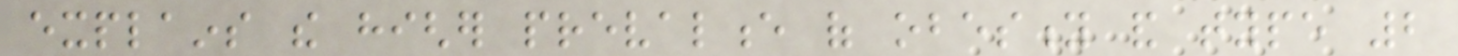explains the higher prevalence of obesity and type 2
